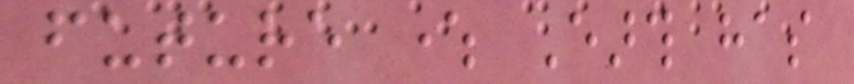future where Earth has
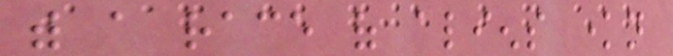with a race of aliens known
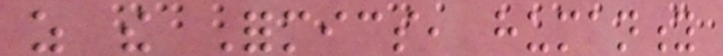as the Formics, humanity
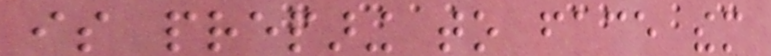is preparing to face them
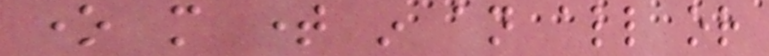one more time in an all or
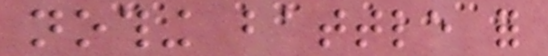nothing battle for
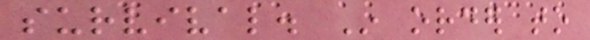survival. In order to
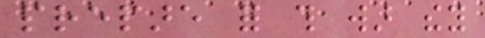prepare for this war they
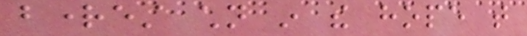brightest children in the hope that
